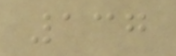137
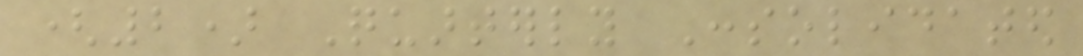(2) Quarterly Consolidated
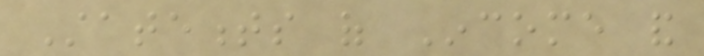Statements of Income and
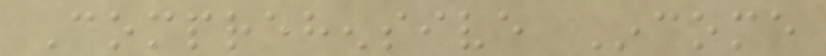Comprehensive Income
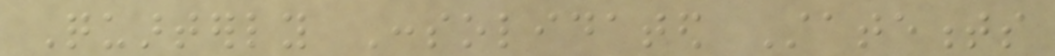Quarterly Consolidated Statements
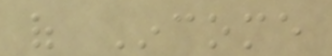of Income
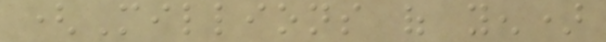(Millions of yen)
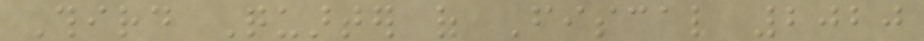Third Quarter of Fiscal 2020
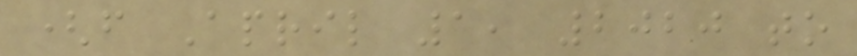(from April 1, 2020 to
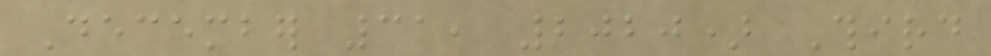December 31, 2020) Third
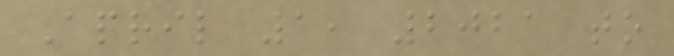April 1, 2021 to
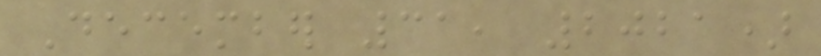December 31, 2021)
